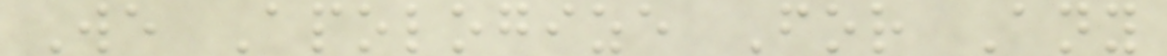We Apologize For Any
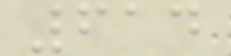614
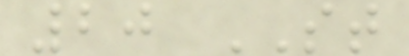20 ST
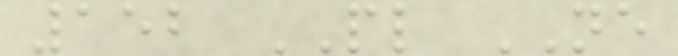152 PL NE
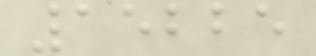15225
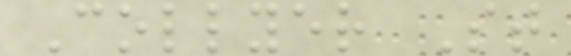Collyer St
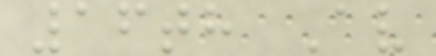16th Av
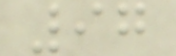97
